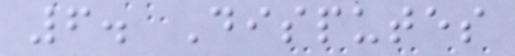6. Disputes
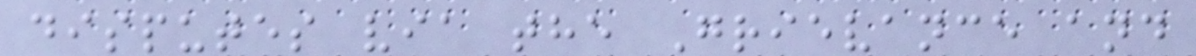disputes via the Grievance and
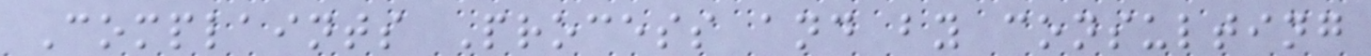Complaints Process and by consulting
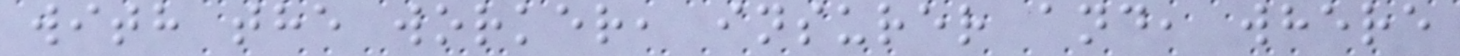with the worker, insurer and, where
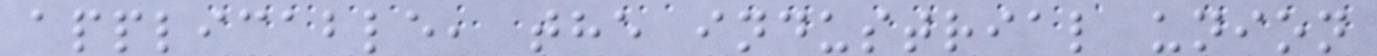applicable, the industrial union
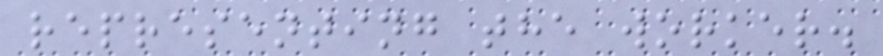representing the worker.
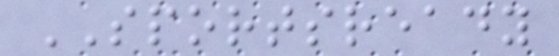SPORTSREADY
